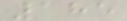185
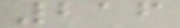216
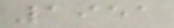1951
